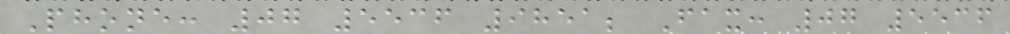Phone: 07 5536 9851; Fax: 07 5536
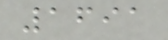1691
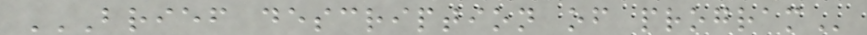BRIEF DESCRIPTION OF PROGRAM
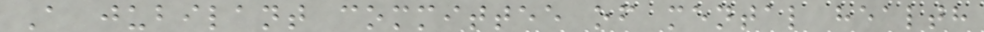A jubilant committee of mental health
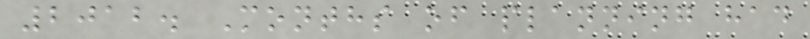2012. Months of planning had
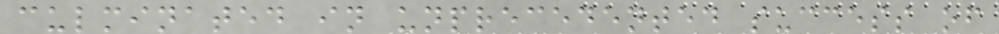culminated in unprecedented success of
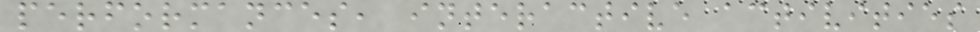performances, interactive activities
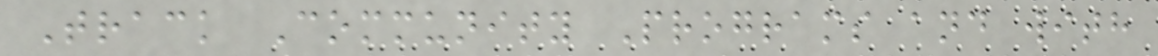Track Community Programs and with
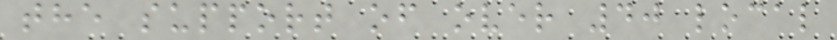the support of over 40 local
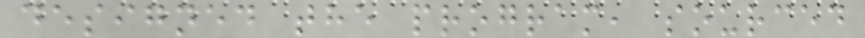designed the program, sourced
